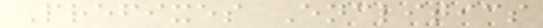Prefixes Enclitics
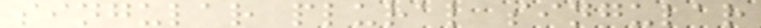singular plural singular
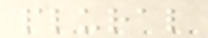plural
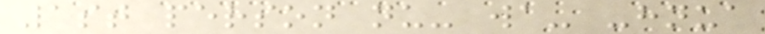1st person nu- wa- -hnua
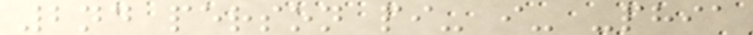2nd person pi- i- -phia
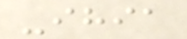-ihia
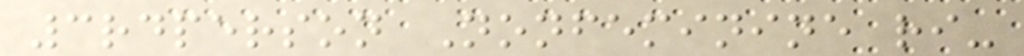3rdperson Nonfeminine ri-
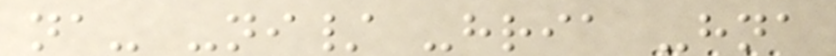na- -ni/ -hria -hna
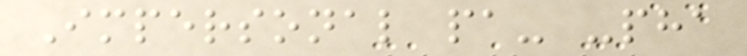Impersonal pa- -pha
